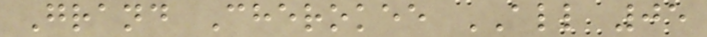Grand Cherokee ALL 05
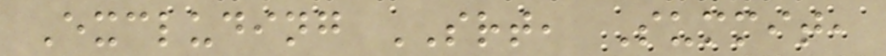Excluding SRT, Summit,
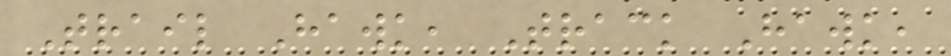Trail Hawk, Track Hawk,
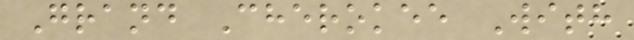Grand Cherokee With
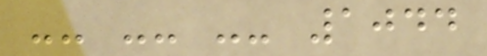-- -- -- 1044
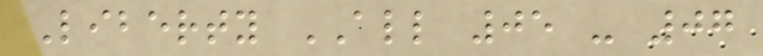Liberty ALL 05 - 07
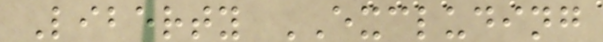Liberty EXCLUDING
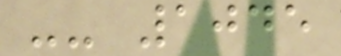-- 1045
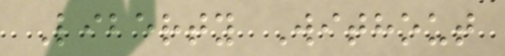Liberty Without
